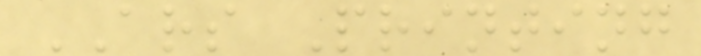ARS Printing
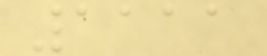1111
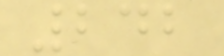242
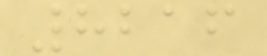8216
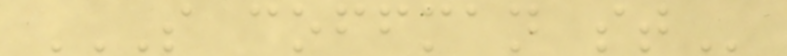S COFFMAN ST
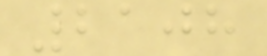2108
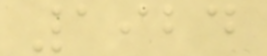1924
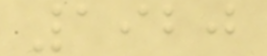1920
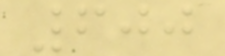600
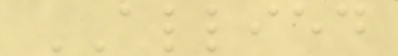ALLIED
